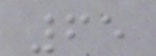65
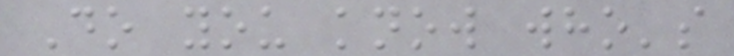Do you know who's
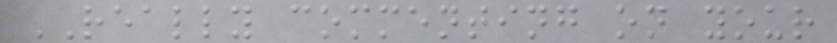REALLY commenting on your
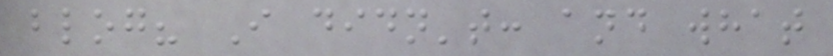blog? I didn't: and what
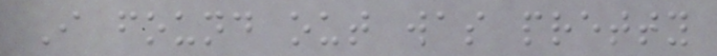I found out was pretty
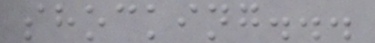shocking...
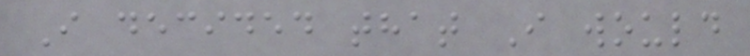I decided that I would
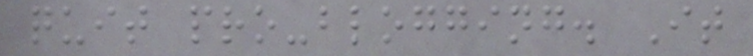quit pro-blogging. It
